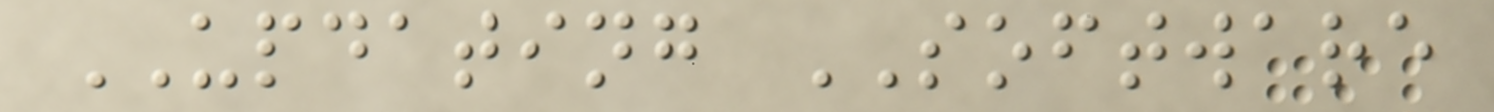UPDATING SOFTWARE
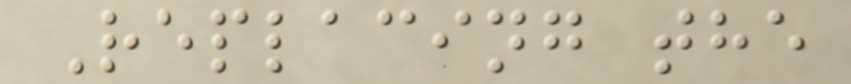Replacing the
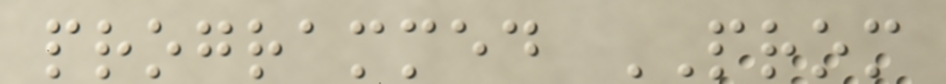programmed PROM
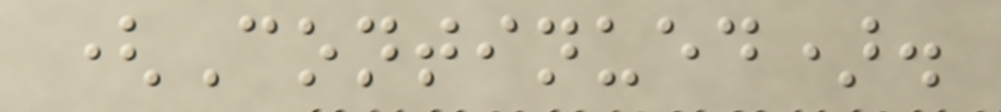(Continued).
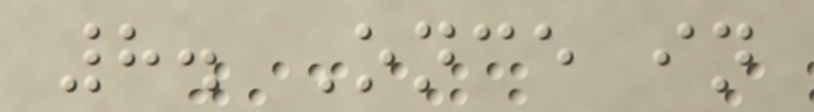8. Once in
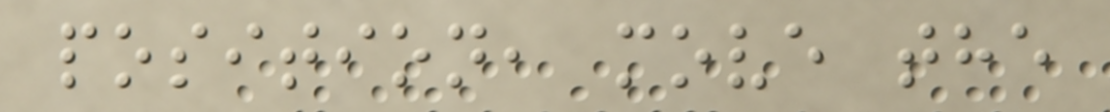position, move the
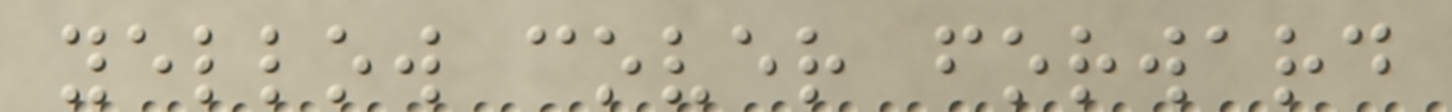yellow cover forward
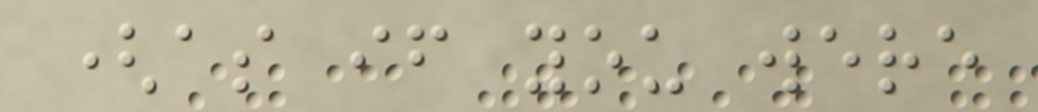(as if you were
